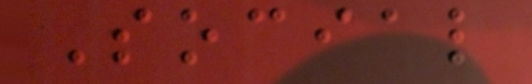Social
